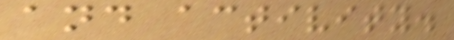and activity.
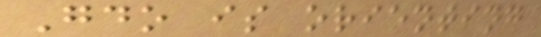Gdo is orienting
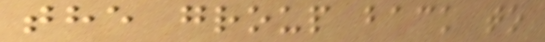the group back to
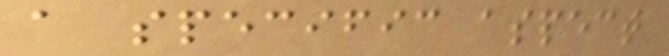a specific aspect
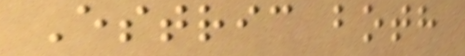Estric both
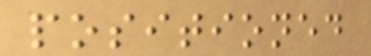positioned
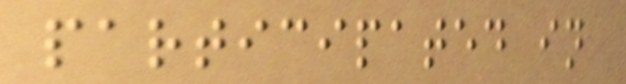participated in
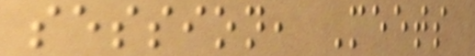session, Meets
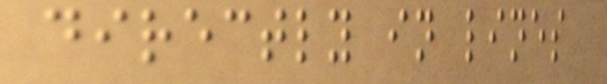directly in lines
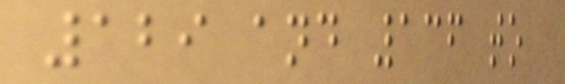129 and 136 to
